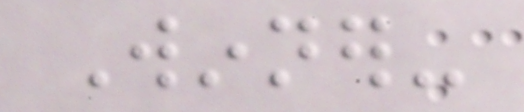Winner-
